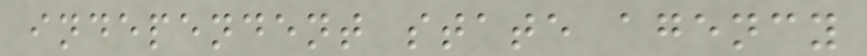independent state agency
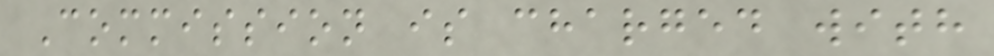Commission is charged with
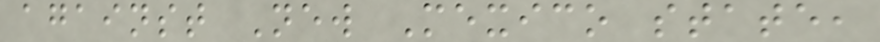against New Mexico state,
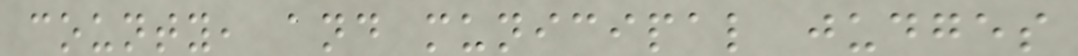county, and municipal judges
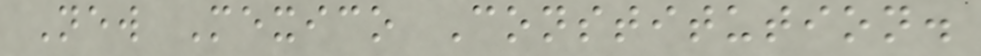New Mexico Constitution.
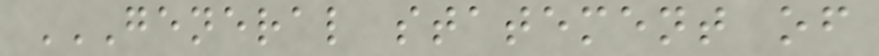GENERAL STATEMENT OF
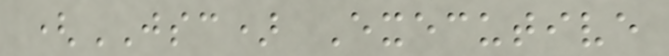(JSC) Executive
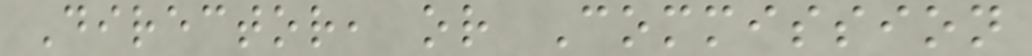Director, or Commission
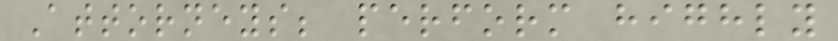Attorneys; perform highly
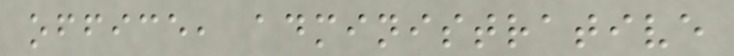office, administrative
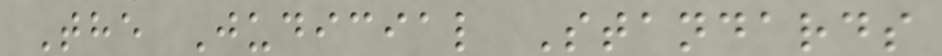The Judicial Standards
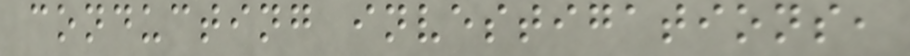conducting investigations,
